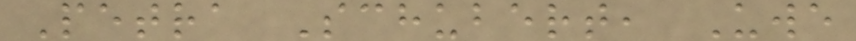Petra Schubert, Uwe
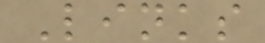Links
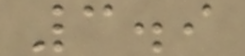3.9
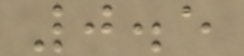0.5
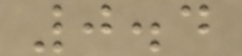0.4
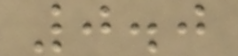0.0
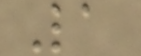1
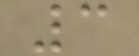3
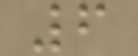6
